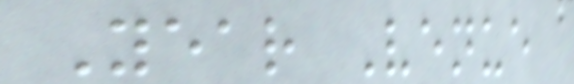Year Venue
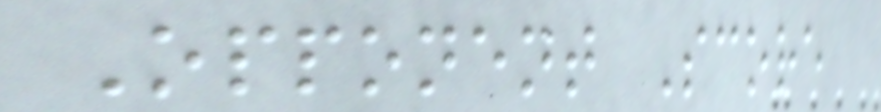Opponent Score
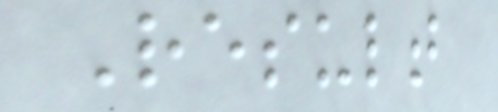Result
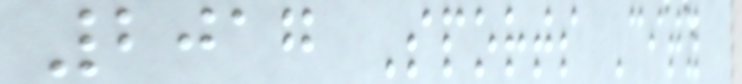2017 Sports City
